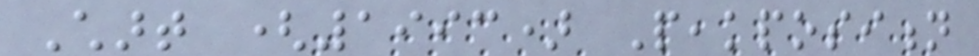Chart (1993) Peakposition
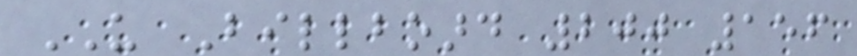US Billboard 200 156
